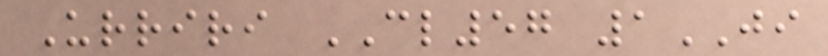Urriri CL57 1JI
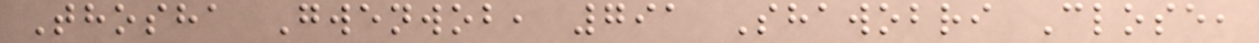Thosha Gwenwob, 791 Shawobri Close,
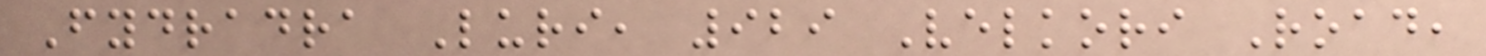Fydradra Luri, 929 Velkori Road,
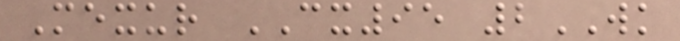Mexur CX95 2WK
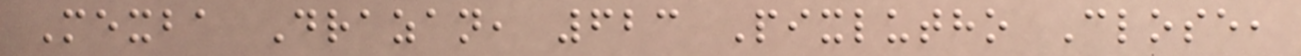Mexba Drazan, 623 Pixlutho Close,
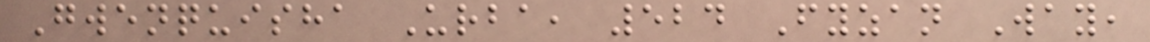Gwenquisha Urba, 524 Fyzan Way,
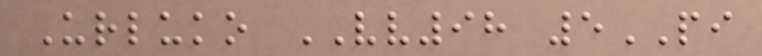Urluko VV98 5PI
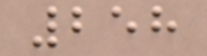258
